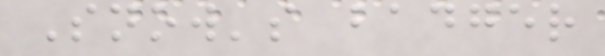Snow's badger
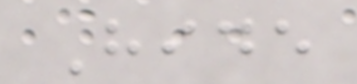Hide
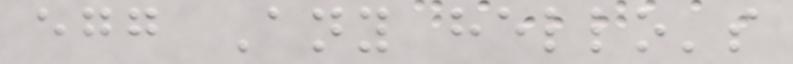egg Any hello's
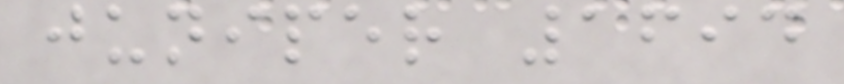juniper 1694
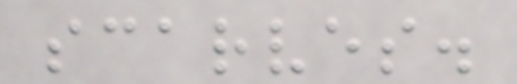scarves.
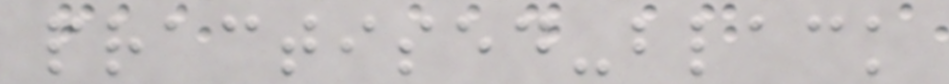practised-black
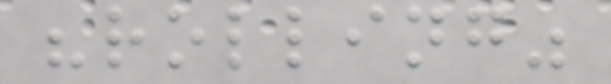"rolling"
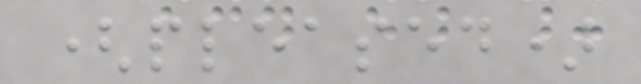(pleased)
